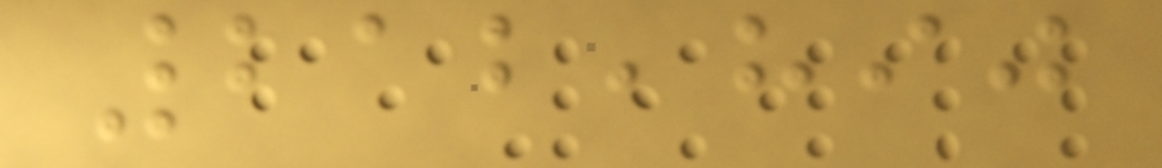212,890
